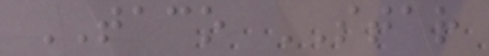TACO STAR
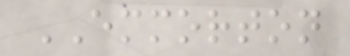EMMORTON
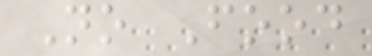No Food
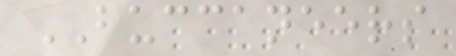BUCCANEERS
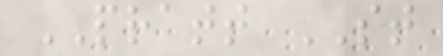PRATT ST
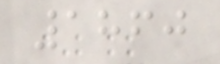1860
